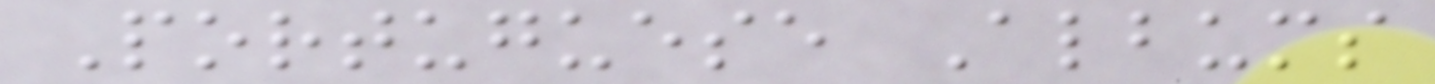Portuguese Albums
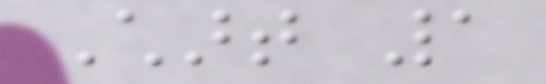Chart 1
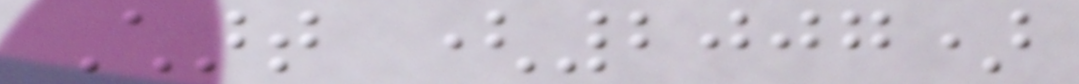Chart (2007)
